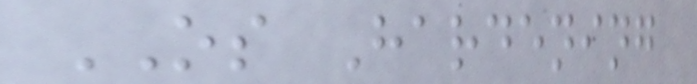OS Hardening
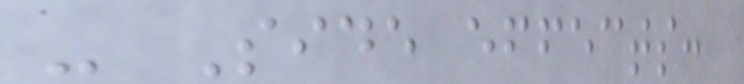- Side effects:
